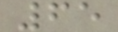65
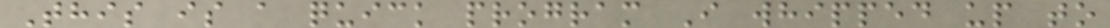This is a quick program I whipped up to
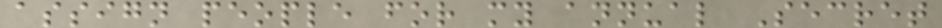assign people for my annual Secret
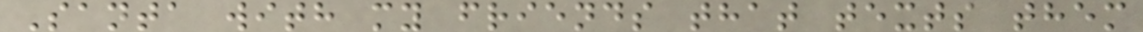Santa with my friends that texts them
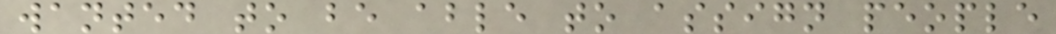wanted to be able to assign people
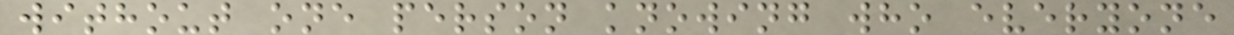without one person knowing who everyone
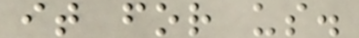it for us.
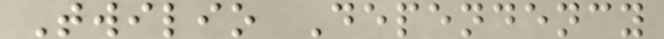Twilio Dependency
